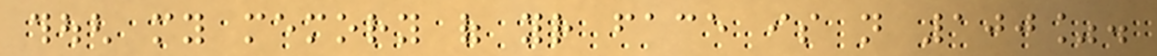though my memory of your face is not 100%.
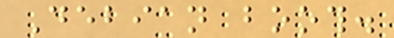Debian booth.
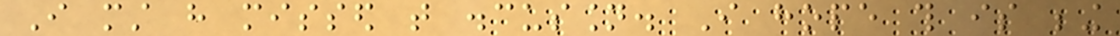I must have missed that discussion. I hope this is being
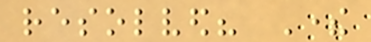resolved? There
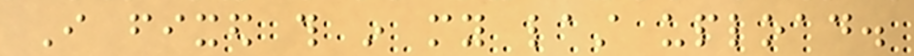I fixed this in my last upload.
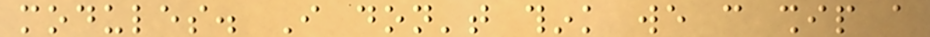modules. I don't think we can ship a
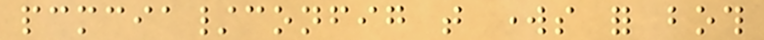pcmcia/config that works for both
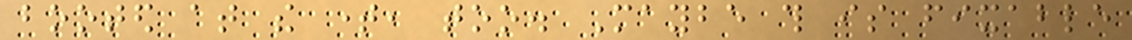booted at the time, too. Maybe this is fixable
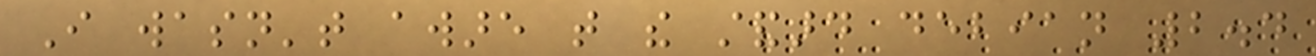I wasn't aware that the standard debian 2.4
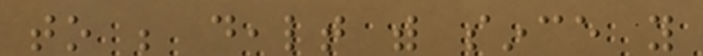to be dealt with since you
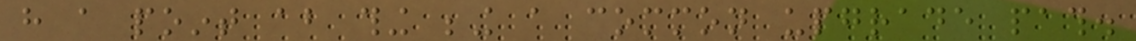have a point about thing being a common upgrade path.
